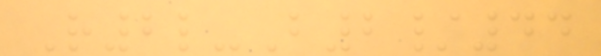R2l-B2/44
